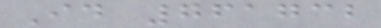Id 761732
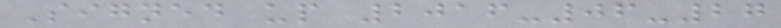Signed up 2016-06-27
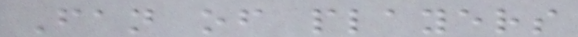Fan of players
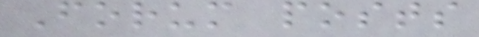Forum posts
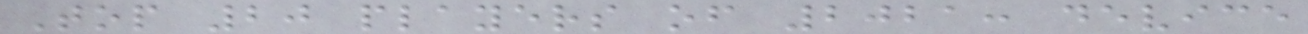Top 20 players of 2021: device
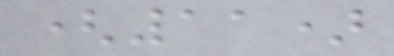(11)
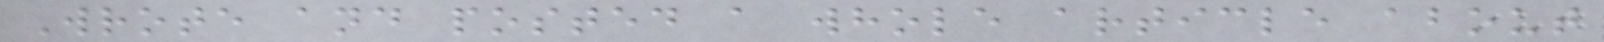Wrote and posted a whole article about
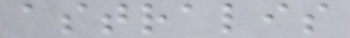astralis
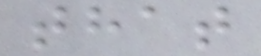that
